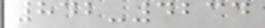842-4234
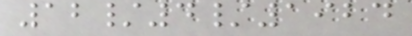12/4/1924
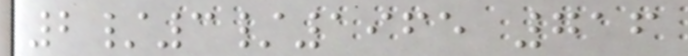2/3/1965 716
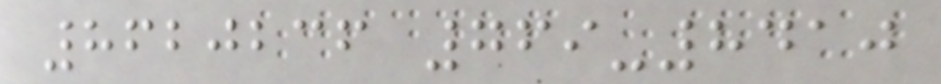8620236 769-8410
